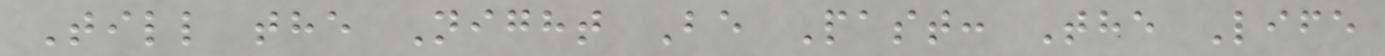Till the Night Be Past: The Life
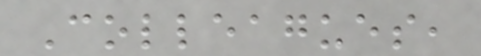Colleagues,
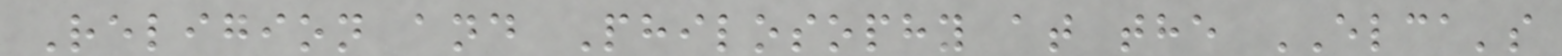Religion and Philosophy at the ELCA's
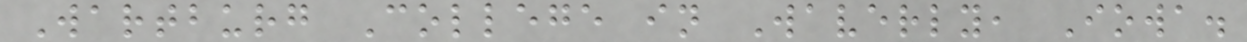Wartburg College in Waverly, Iowa.
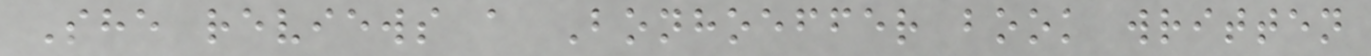She reviews a Bonhoeffer book written
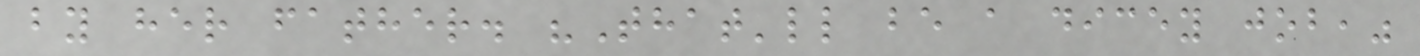by her father. "That'll be a dicey job,"
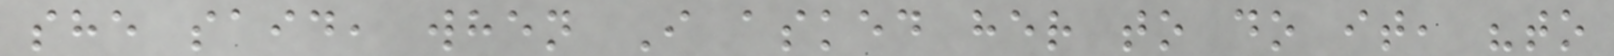she said, when I asked her to do it, "to
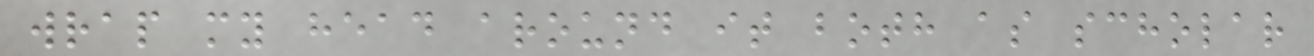wrap my head around it both as scholar
